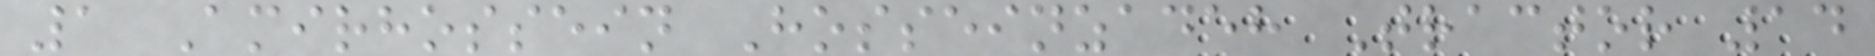1 Amirhossein Hosseinzadeh Tractor 14
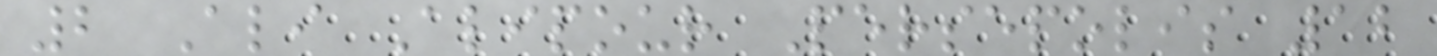2 Ali Alipour Persepolis 12
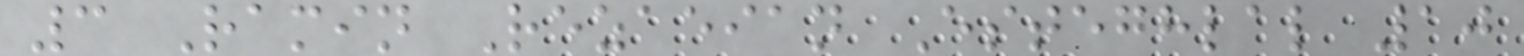3 Ramin Rezaeian Esteghlal 10
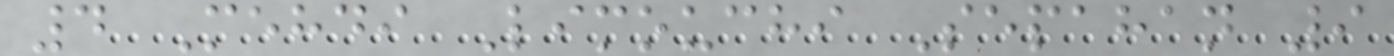4 Mehdi Limouchi Sepahan 9
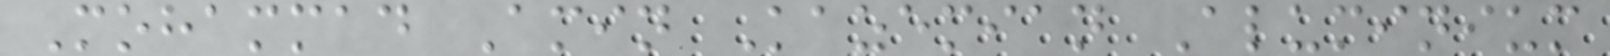Mohammad Amin Kazemian Aluminium
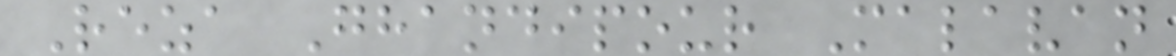Reza Ghandipour Malavan
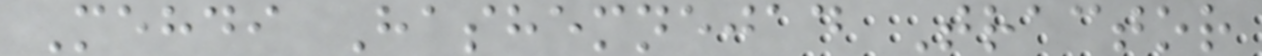Mehdi Hashemnejad Tractor
